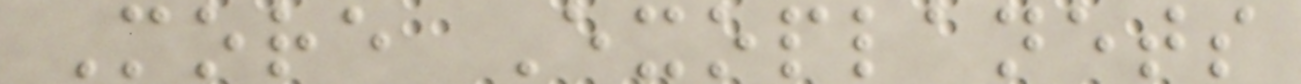More Exoplanets
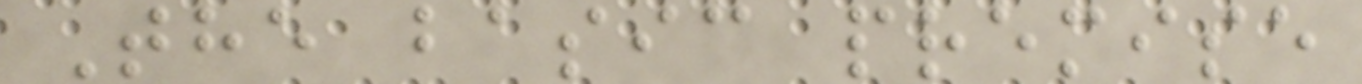The basic premise
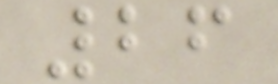26
